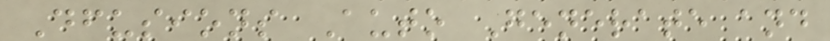Dfusions Auto Generate and
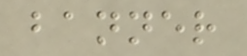banner
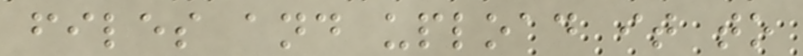files and upload it to
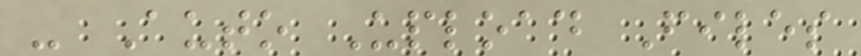- Auto Upload Files
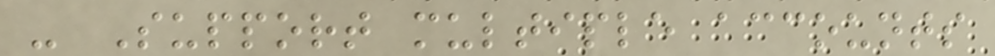- Support multiple accounts
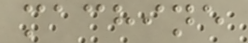machine
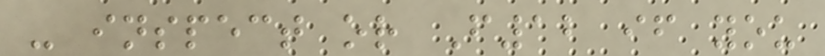- inspect or F12 if you
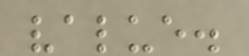value.
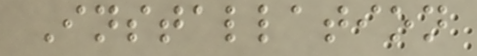Installation
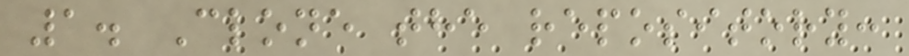1. Clone the repository:
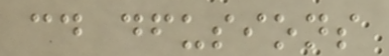cd dfusions
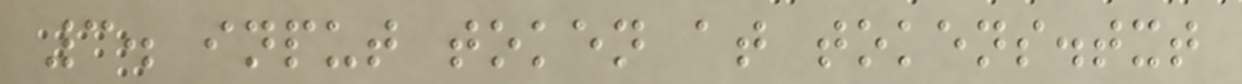3. input token at tokens.txt
